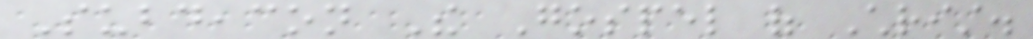Subdeacon The Gospel of Christ.
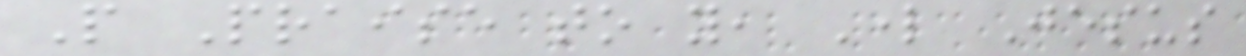People Praise to you, Lord Jesus
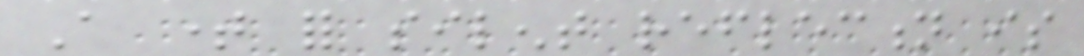A time for silent reflection is
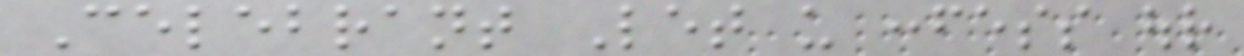Celebrant Let us confess our
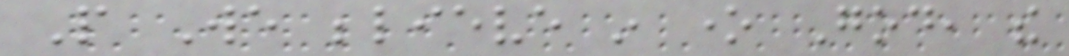People We believe in one God, the
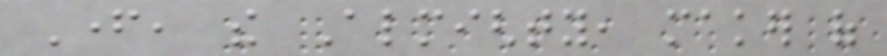Father, the Almighty, maker of
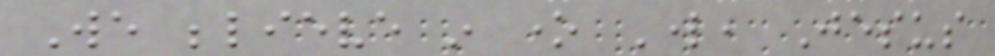We believe in one Lord, Jesus
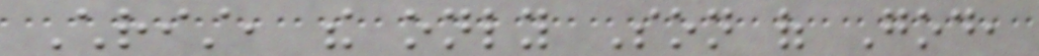Christ, the only Son of God,
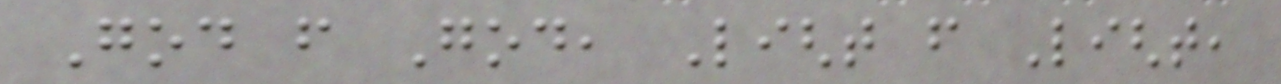God from God, Light from Light,
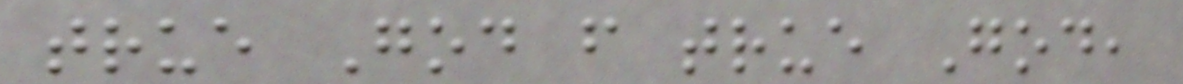true God from true God,
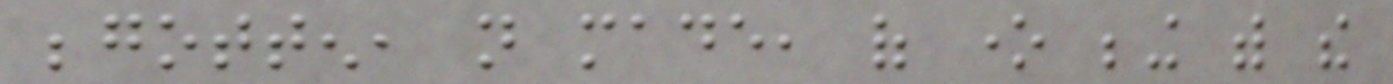begotten, not made, of one being with the
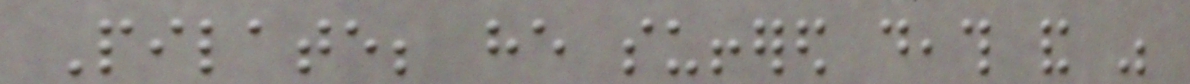Pilate; he suffered death and was
